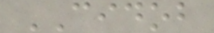CIDOB
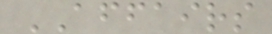AFFAIRS
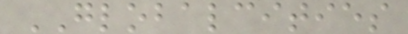GLOBALCITIES
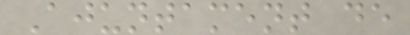Ajuntament de
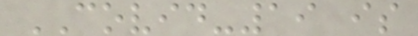COVID-19 is
